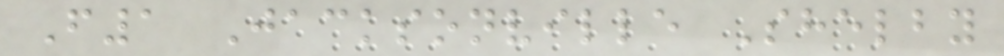F1 Jacksonville Shelby
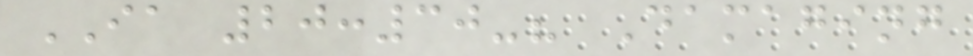IA 20:30-? Damaging
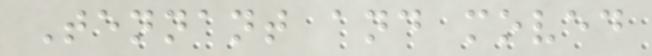Tennant and moved
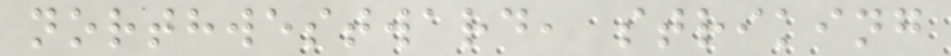northwestward, striking
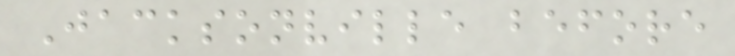Jacksonville before
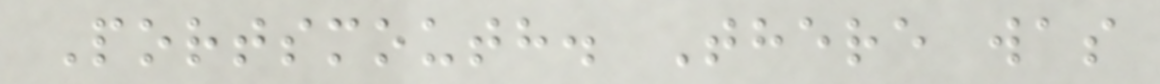Portsmouth. There was
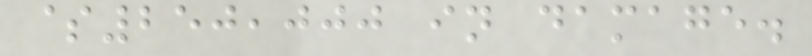$250,000 in damage.
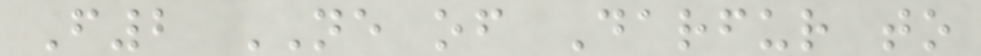F2 NE of Darfur to
